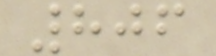806
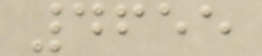4655
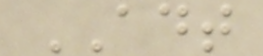ADT
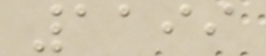1199
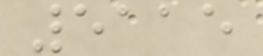5115
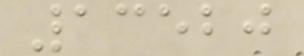13520
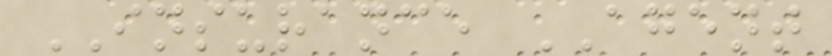INSURANCE AGENT
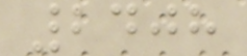2408
